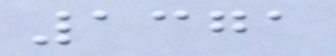1371
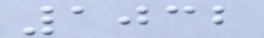1032
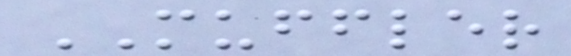MUFFLER
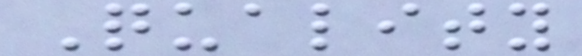Quality
